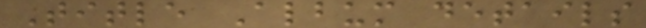Title Album details
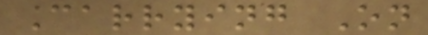Carrying On
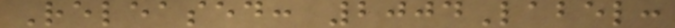Released: 2004Label:
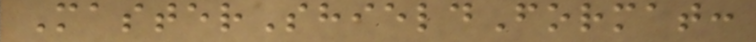MasterShieldFormat:
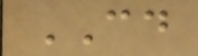CD
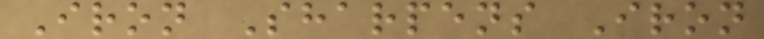Iron Sharpens Iron
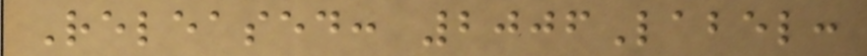Released: 2006Label:
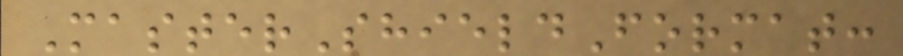MasterShieldFormat:
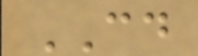CD
